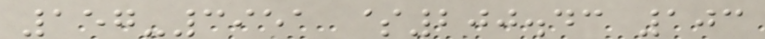157-3951 $200.43 103
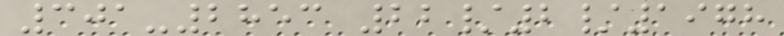301-2853 22/2/1978
